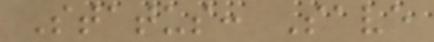Status: Save
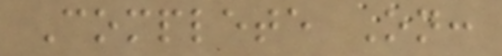Complete On:
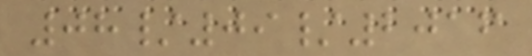08/09/2016
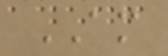AM
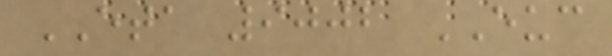ETA 9002 EUC
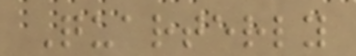Quarterly
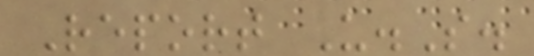Report U.S.
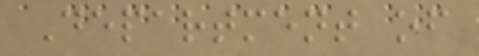Department of
